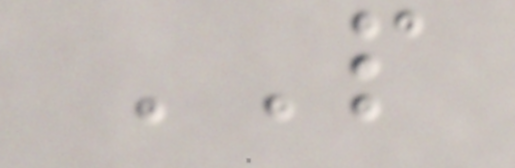PEOPLE
